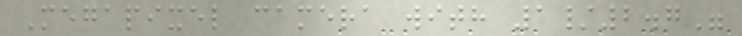Megapixel camera with 1/2.7"
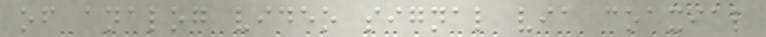of analog video signal via coaxial
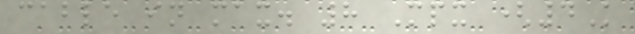cable in max. 8 Mpx (4K
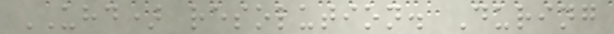UHD) resolution. During
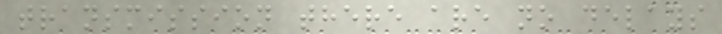transmission there are no delays
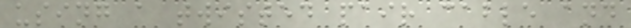using a twisted pair cable and
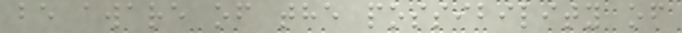be aware of the possibility of
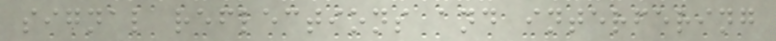signal reflections and interfering
